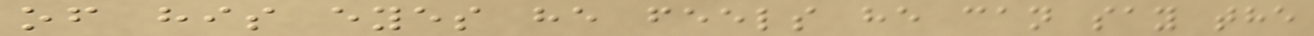of his eyes he feels he can say the
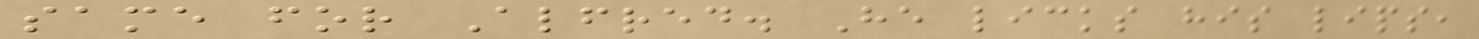same for Alfred. He licks his lips,
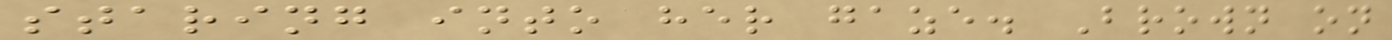staring into her gaze. Brown on
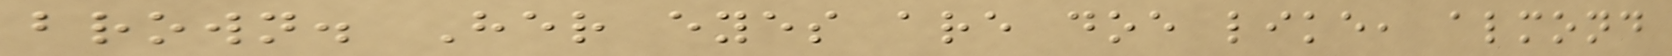brown. Her eyes are doe like, almond
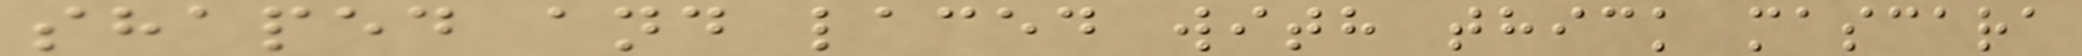shaped and laced with thick mascara
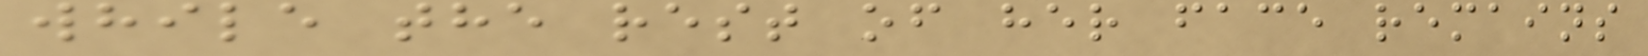while the rest of her face remains
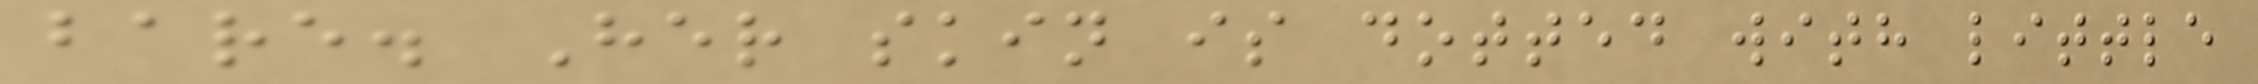bare. Her skin is dotted with little
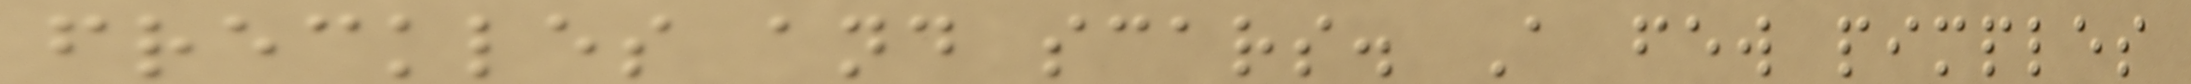freckles and scars. A few pimples
